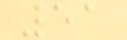51
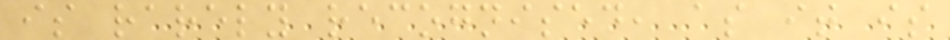is rarely recognised, as it is
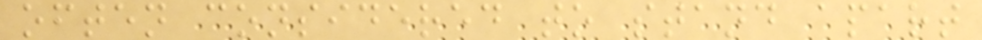often considered to stand apart
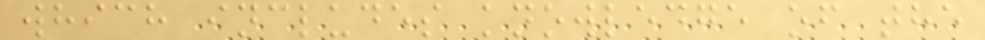which includes knowledge of the
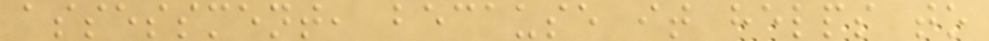assessment, because it helps to
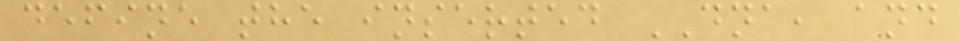define the inserted DNA, and
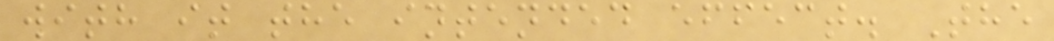with it the intended effect. The
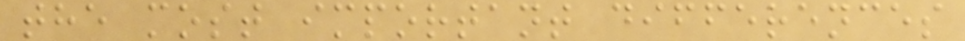the most important differences
